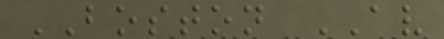BOSTON AV
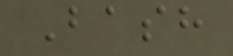Bash
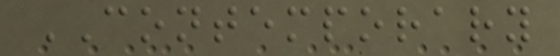CONTEMPORARY
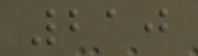210
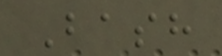Bash
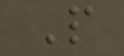P
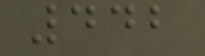442
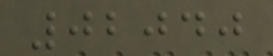02040
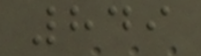849
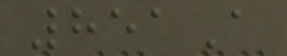851A
